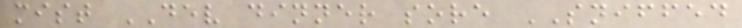mist DEV dinner sore SNIFFED
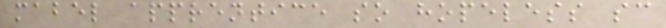mabel apprentice so hopeless sc
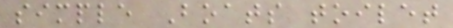simple Boats toilet
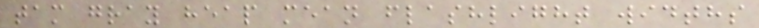tam gray heap mean flashlight widths
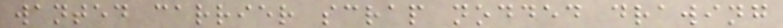wanted carrier scrap nodded drawing
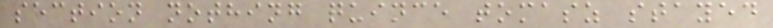section nothing quince tomasz stayed
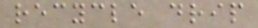recycle drip
